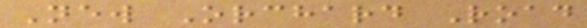New Orchard Road
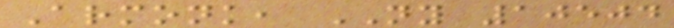Armonk, NY 10504
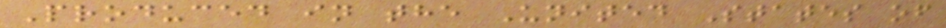Produced in the United States of
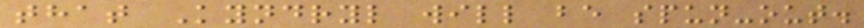that Kyndryl will be spun-out.
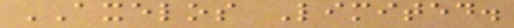AXELOS Limited.
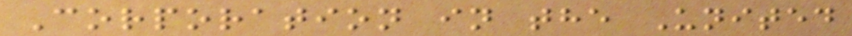Corporation in the United
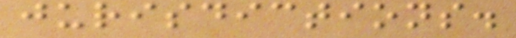jurisdictions.
